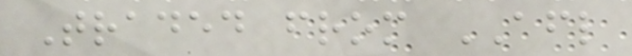Traded from AFL
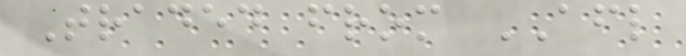Traded from AFL
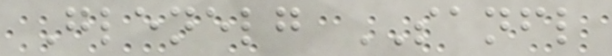Glenelg SANFL
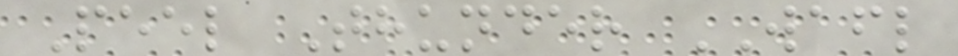Peel Thunder WAFL
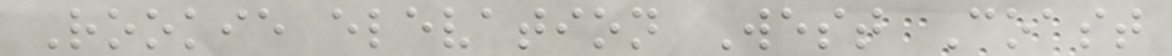Rookie elevation West Coast
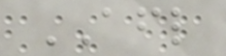AFL
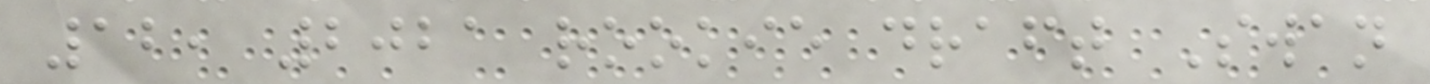12, 2021 rookie draft Swan
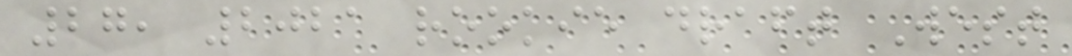27, 2021 rookie draft West
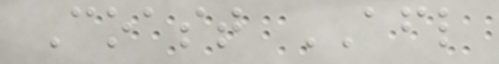Coast AFL
